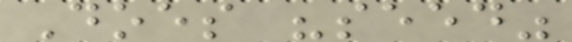Does "seed"
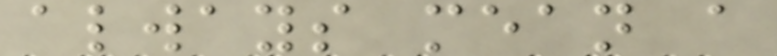always mean a
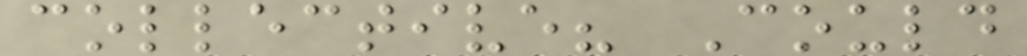collective? Could
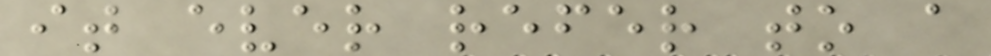it ever refer to a
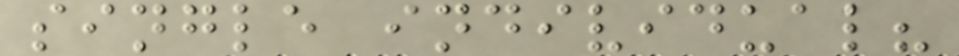single individual?
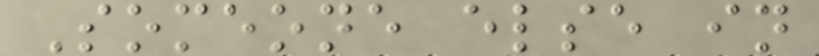Someone else in
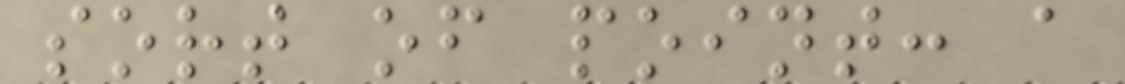sort of point: a
